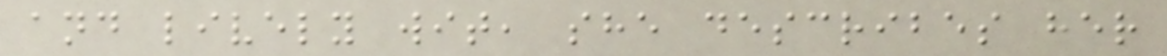and lively wit, she describes her
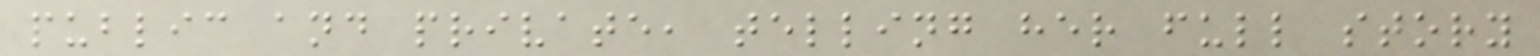public and private, telling her full story
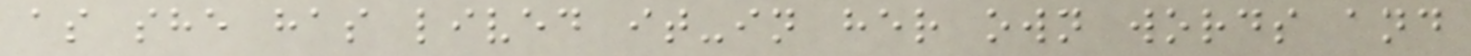as she has lived it-in her own words and
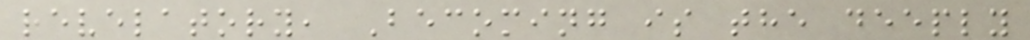revelatory, Becoming is the deeply
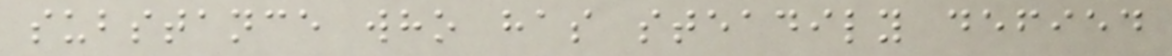substance who has steadily defied
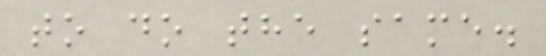to do the same.
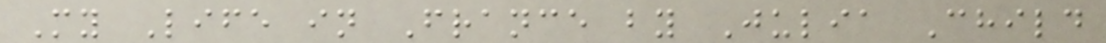My Life in France by Julia Child
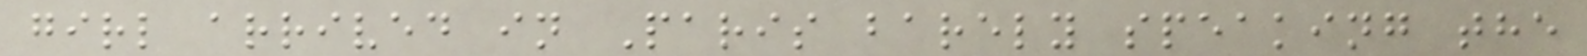girl arrived in Paris barely speaking the
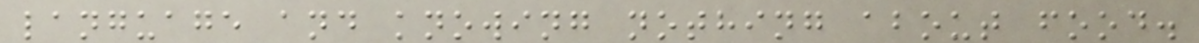language and knowing nothing about food.
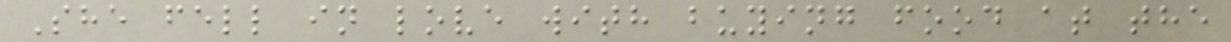She fell in love with buying food at the
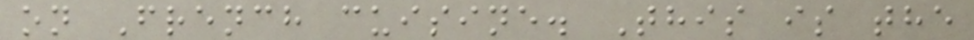on French cuisine. This is the
